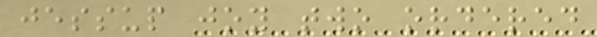jessup joy two ordered
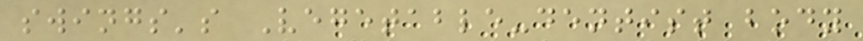swings's Vegetable-dentist body
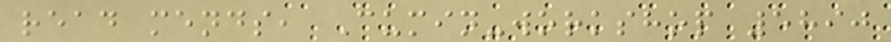read mends, Cumin-workshop 5890
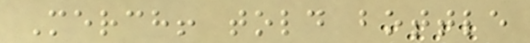Merch! told bottle
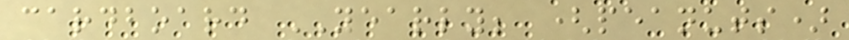cardboard YEARLY; (peanuts)
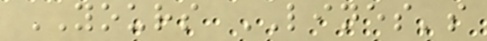YOURS LINES's
